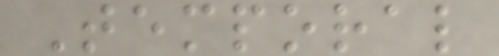Temporal
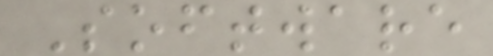Software
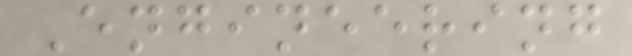Engineering
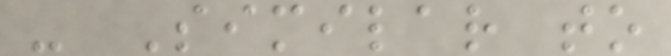- Similar to
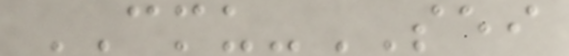CMU-SEI
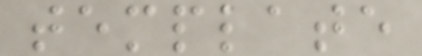template
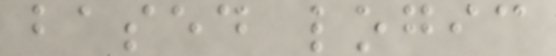based logic
